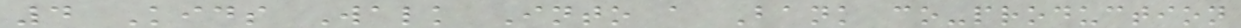4 Kids Walk Into a Bank co-production
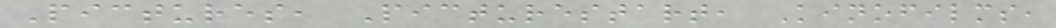Pictures, Picturestart, Kinofilms,
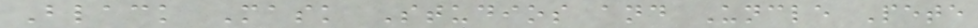Black Mask Studios and Uncle Pete
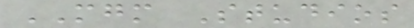MGM Studios
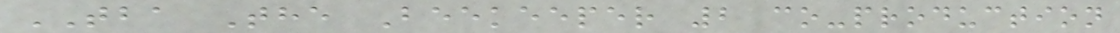TBA The Beekeeper 2 co-production
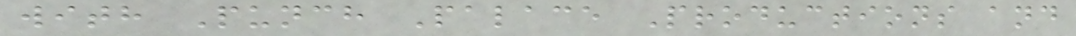with Punch Palace Productions and
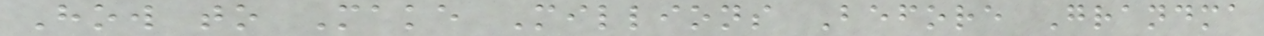How to Make Millions Before Grandma
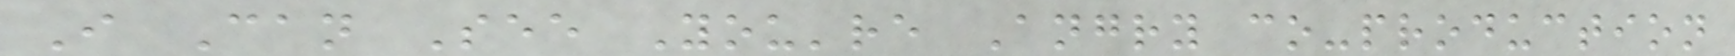I Can See You're Angry co-production
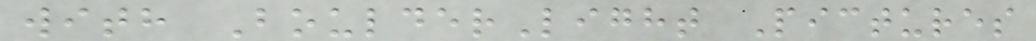with BoulderLight Pictures
